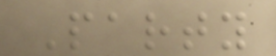Party
